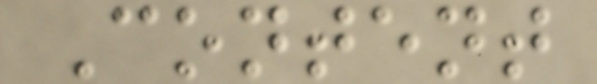Content
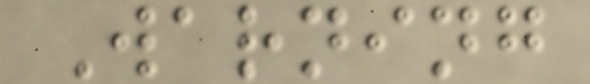Warning
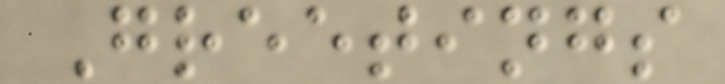Greetings
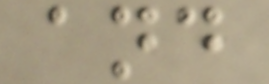and
